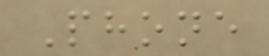Phone
